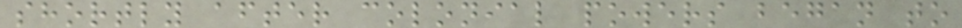shortly after colonial powers began to
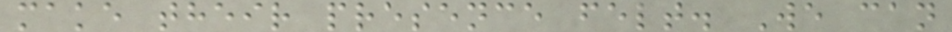make their presence felt. We can
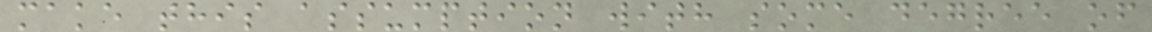make this assumption with some degree of
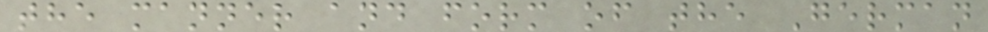the manner and form of the German
